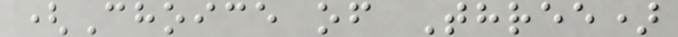(Choice of Three)
